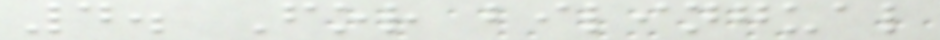4. For bilingual
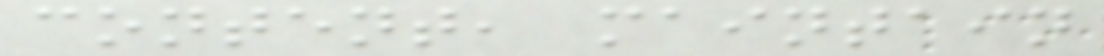content, maintain
